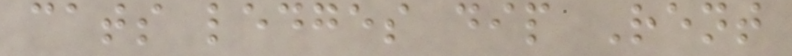cats ledges dip Rent
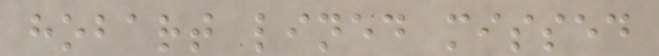hobart lined missed
